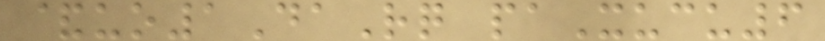&uo1DaRq paXucu6
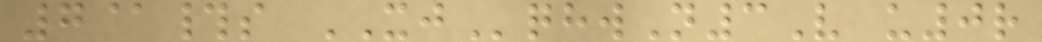7@#s XJqhwN3V u0r
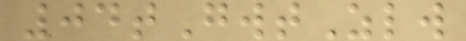04tGwtZlw
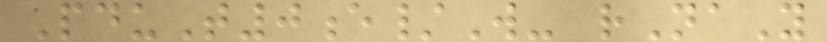PduT0e/W- rNaY
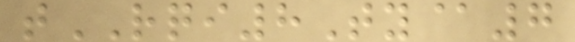tRQI8Ty@7
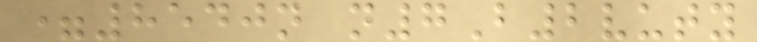=8540n n7B2vuty
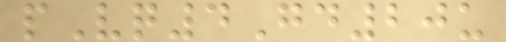pVq4Gd20u
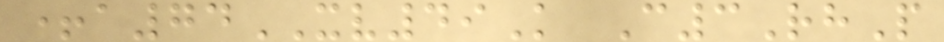+a74XV49K C3RhP
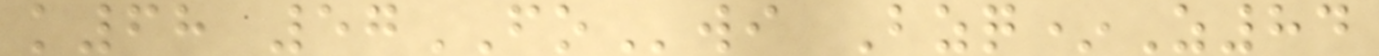k68 57FOwi Bzq*Z84
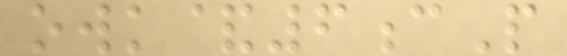owk&6cP
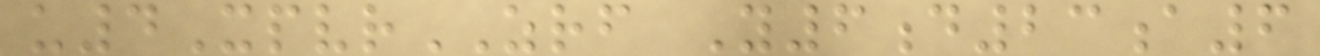u4XpvrZRF Y6d23a6
